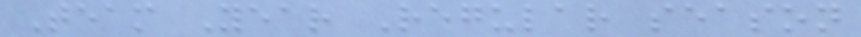Team Year Regular season
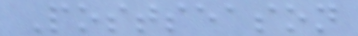Postseason
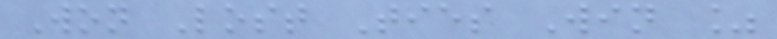Won Lost Ties Win %
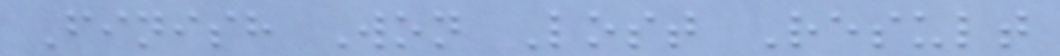Finish Won Lost Result
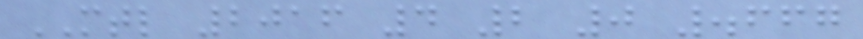MTL 2016 4 2 0 .667
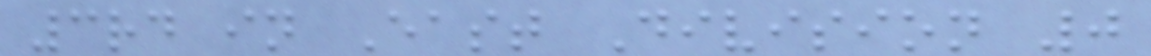3rd in East Division 0
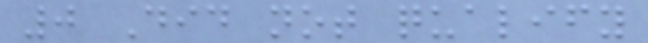0 Did not qualify
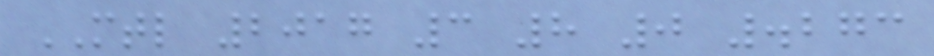MTL 2017 3 8 0 .273
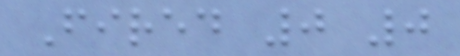Fired 0 0
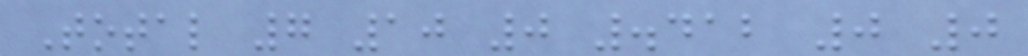Total 7 10 0 .412 0 0
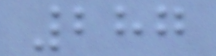287
